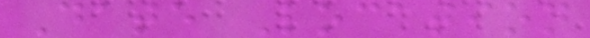Date Location
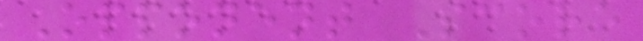Opponent Score
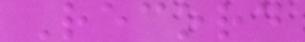Record
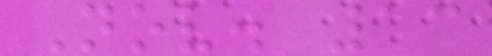Nov. 13
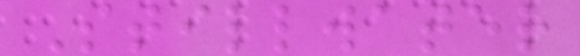Stillwater
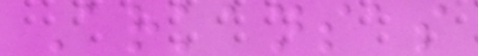Arkansas
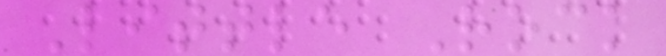Little Rock
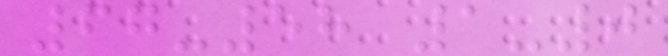67-58 1-0
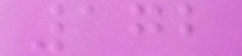172
